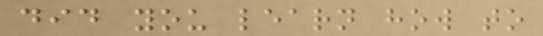did you learn how to
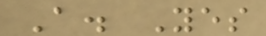A. Yes
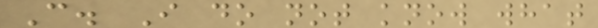C. I do not know what
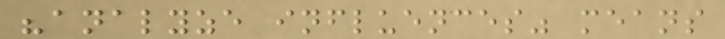"analyze influences" means
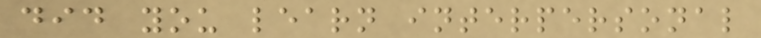did you learn interpersonal
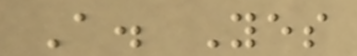A. Yes
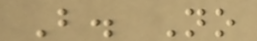B. No
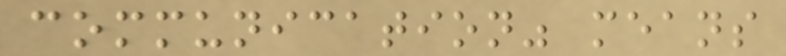communication" means
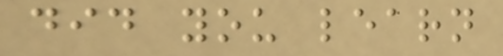did you learn
